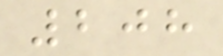208
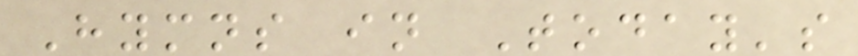Hymns in Today's
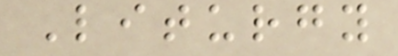Liturgy
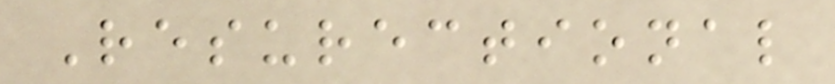Resurectional
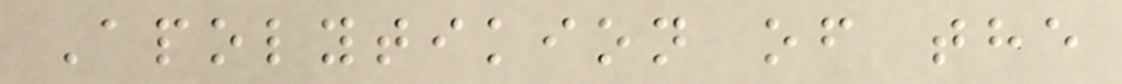Apolytikion of the
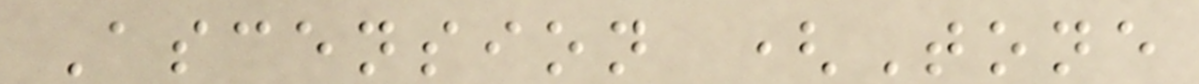Ascension (Tone
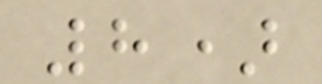8)
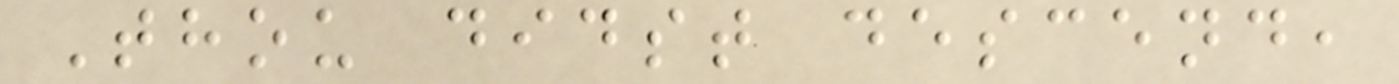Thou didst descend,
